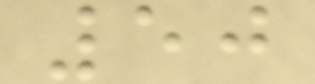50
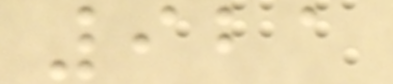921
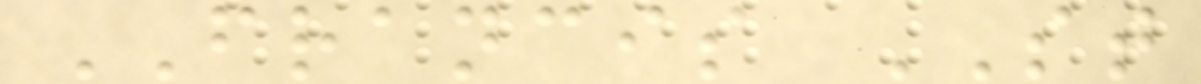FRANCIS ST
